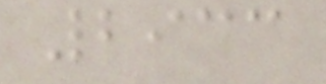2933
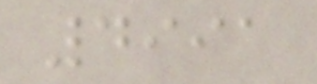4991
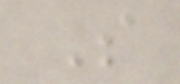S
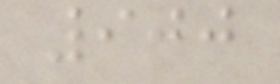900
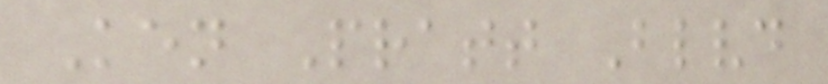Ken Pratt Blvd
